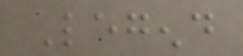Legend
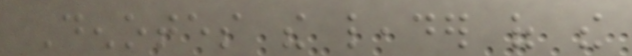Denotes the leader of the
